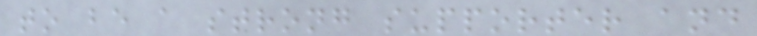to be a strong supporter and
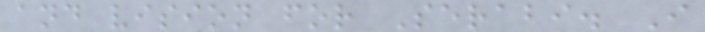and vision for Serabi. I
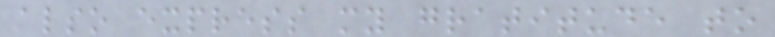also express my gratitude to
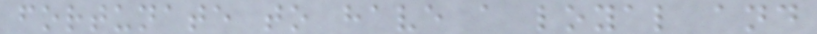fortunate to have a loyal and
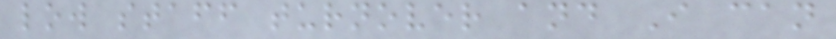low staff turnover and I can
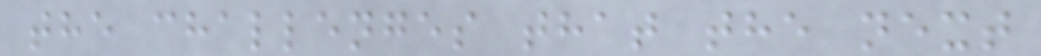the challenges that the next
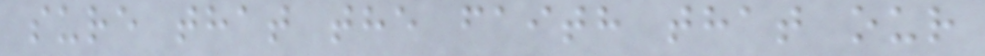sure that the faith that our
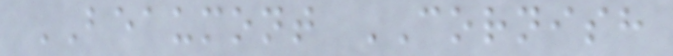BEAUMONT CORNISH
